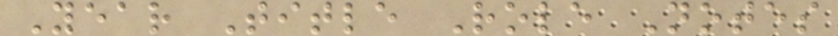Year Title Role Notes
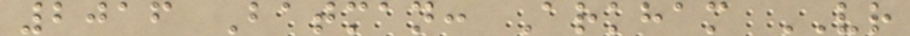2016 Batman: Arkham VR
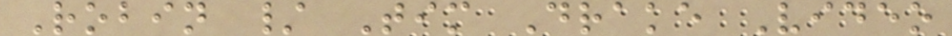Robin / Tim Drake Video
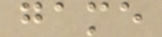game
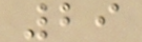29
